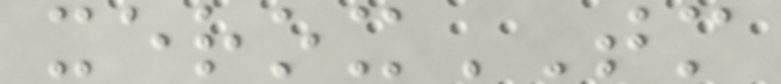xeroxTM
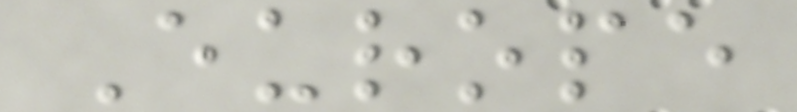Europe
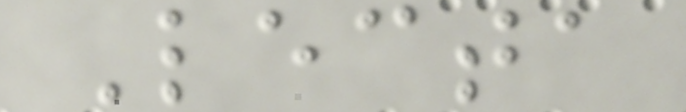Lecta
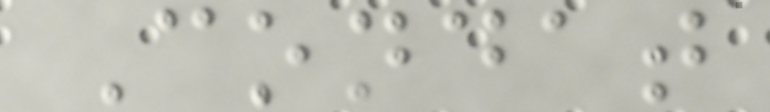Condat
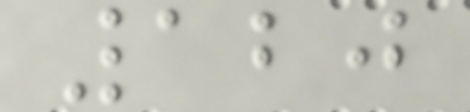120
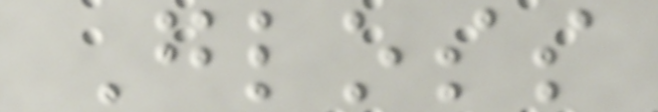Gloss
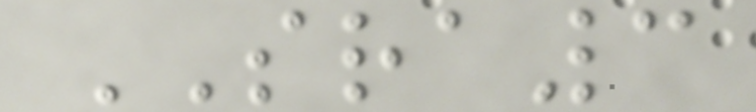SRA3
